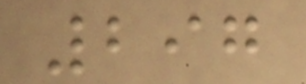297
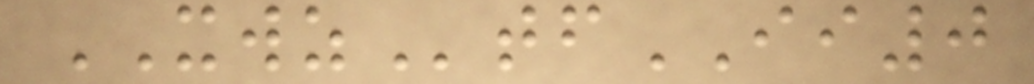XWZtfII0
